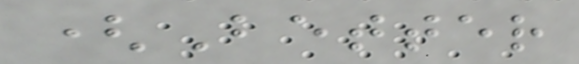(Better
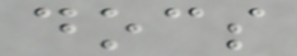docs
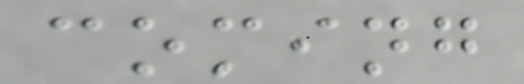coming
